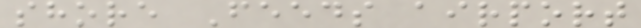shore Feeds airport
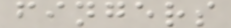fingers
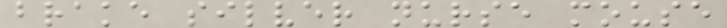brake silver nurse mouse
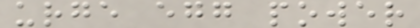urge egg power
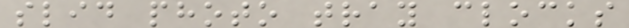slid photo tray clocks
